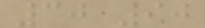30 90
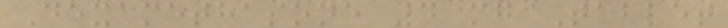Dexamethasone 4 mg Tablet
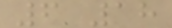6 18
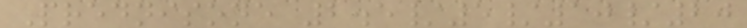Prednisone 2.5/5/10/20
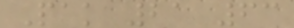Pak 21 63
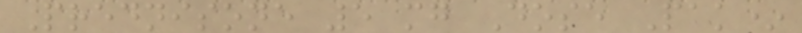Prednisone 5 mg Dose Pak*
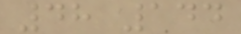48 144
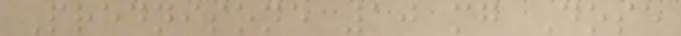Prednisone 10 mg Dose
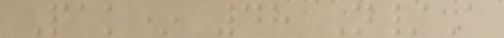Pak* 48 N/A
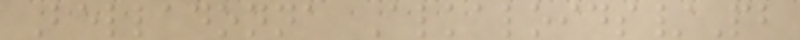Belladonna Alkaloids/Pb
